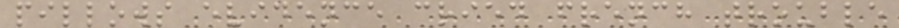pillows evidence cried french trouble
